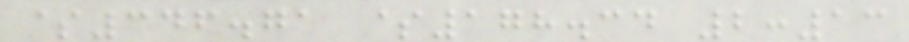$346.71 $178.34 2:13
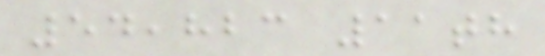54,823 11th
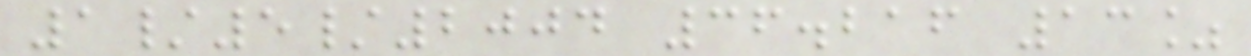1/5/2004 36.216 13%
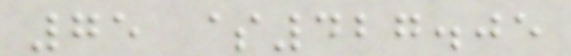75 $427.05
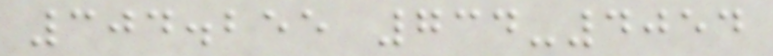304.255 734-4054
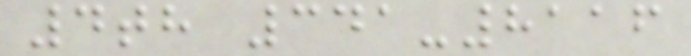4th 341-8116
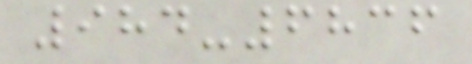984-6836
